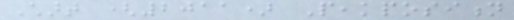Chart (2011) Peakposition
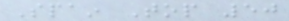Spain Top 50
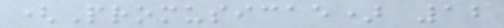(Promusicae) 12
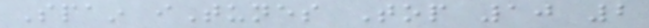Spain iTunes Top 10 2
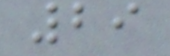29
